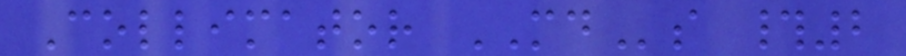Collimator MDs #2
